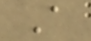A
